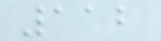112
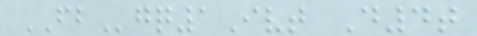FBgq1Ivt D4t
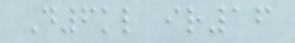D6kl ir16
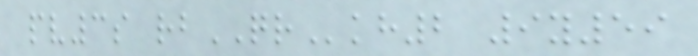pv3s rbQRkh2 9y59
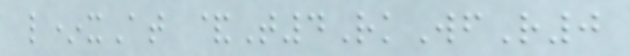l*xAt &T4RkWfR0
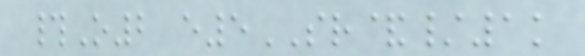#O2 e5SR&/1k
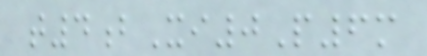t4bXi0P6m
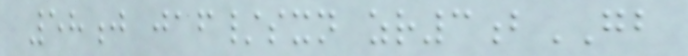58j jaf/sxn zr3bGB
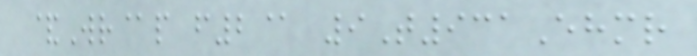&Wr@p f2@ 9T931Ehmr
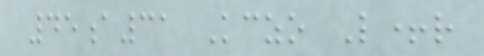45a31 Kczo L+r
